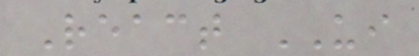React UI
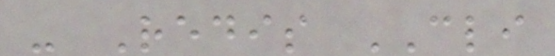- Redis CLI
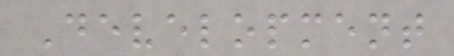Development
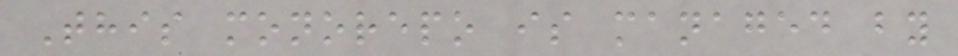This monorepo is managed by
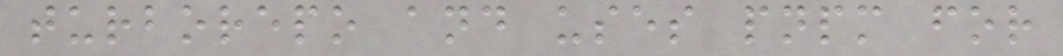turborepo and uses pnpm for
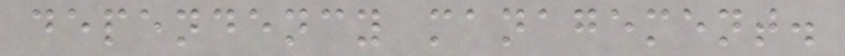dependency management.
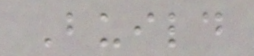Build
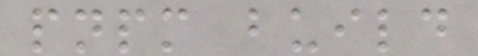pnpm build
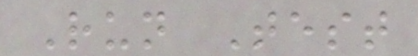Run Test
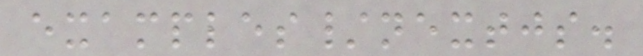examples/nextjs.
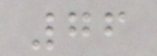76
